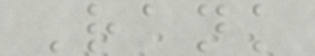Rank
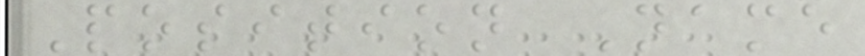Position Name
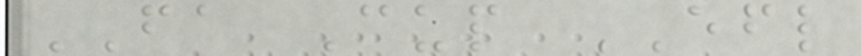FA Cup EFL
